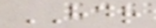HDR
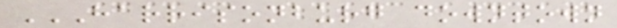HARRISONBURG DOWNTOWN
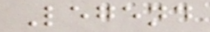Legend
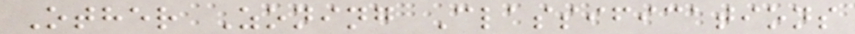Other Zoning Classifications
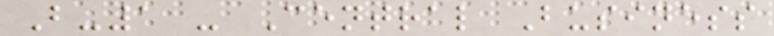B-1 - Central Business
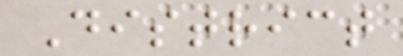District
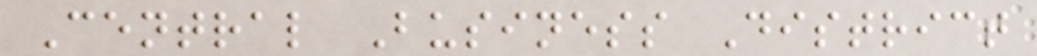Central Business District
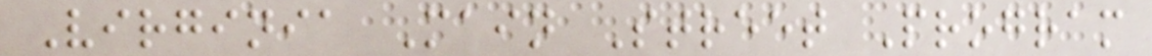Virginia Main Street Program
